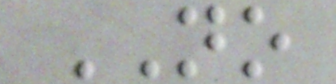NO
